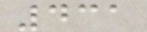431
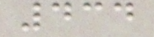434
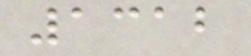1312
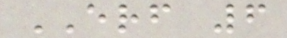ERF 6
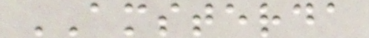AMSTERDA
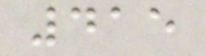415
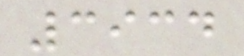3934
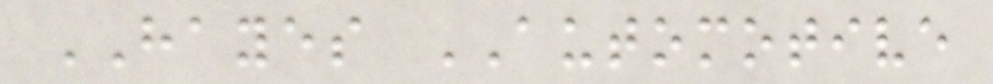HAYES AUTOMOTIVE
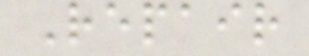Repair
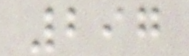297
